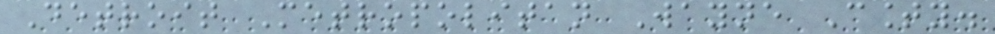Detroit Metropolitan Wayne County.
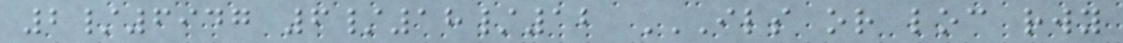2/6947 6/18/12 ILS OR LOC RWY
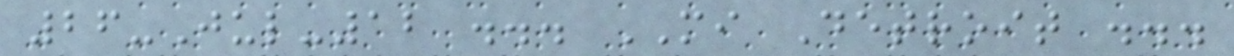26-Jul-12 ... MI Detroit ...
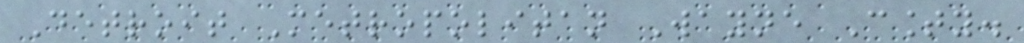Detroit Metropolitan Wayne County.
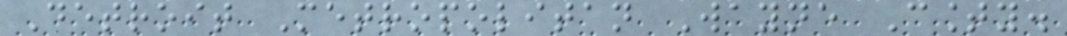Detroit Metropolitan Wayne County.
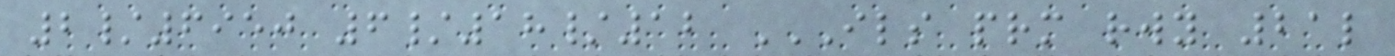2/6950 6/18/12 ILS PRM RWY 21L
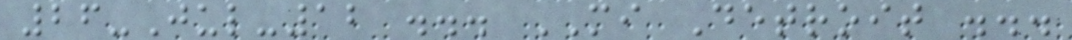26-Jul-12 ... MI Detroit ...
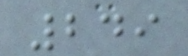249
